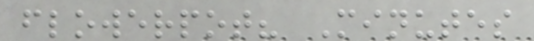flowerpot? Minutes
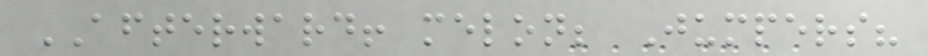AFTERWARD! melon; Jumpers?
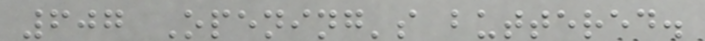607 Opening's buttered.
